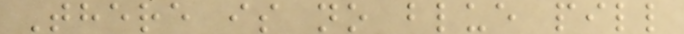There is no blue pill
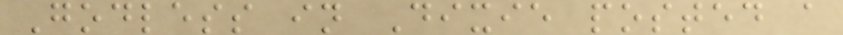Godless in Dixie posted a
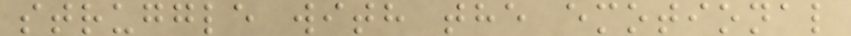struggle with the emotional
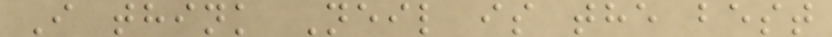I think Neil is the best
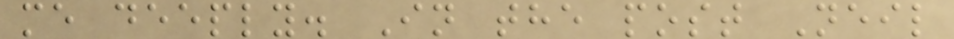me deeply. In the post Neil
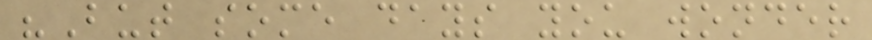"But some days you wonder
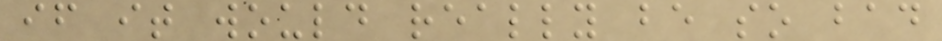if it would really be so bad
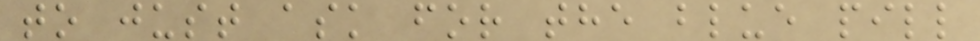to just ask for the blue pill
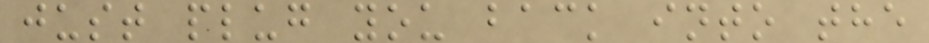just plug you back into the
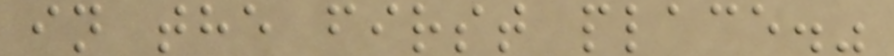in the first place."
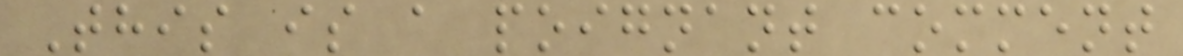This is a poignant comment
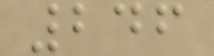246
